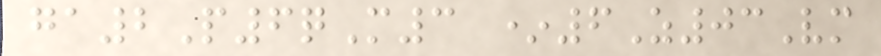ga2P6qM3 *6Z03Vm
